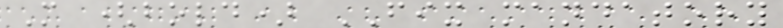M (bold) FIX mandatory
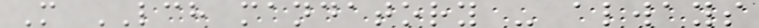M LCH mandatory - always
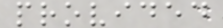provided
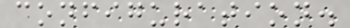configuration.
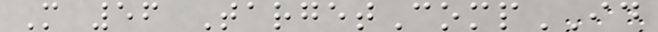M 56 TargetCompID
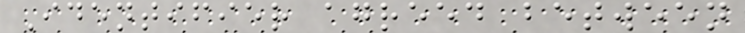Identifier agreed between
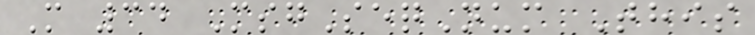M 34 MsgSeqNum This
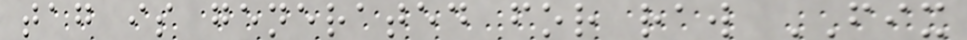tag is generated for raw FIX
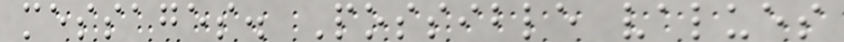messages. Possible values
